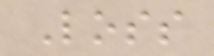Loss
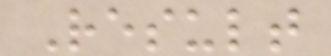Result
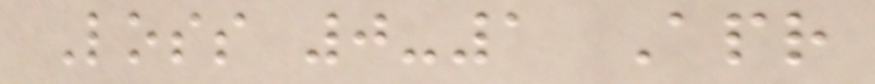Loss 0-1 Apr
